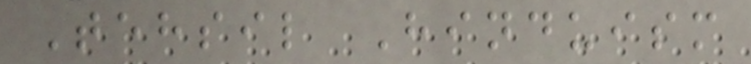Tehsil Hinduism
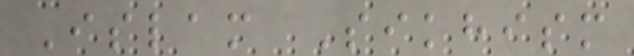Islam Sikhism
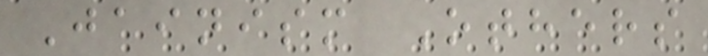Jainism Others
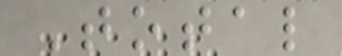Total
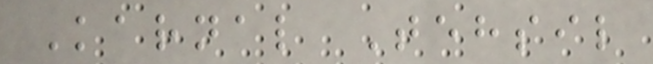Karnal Tehsil
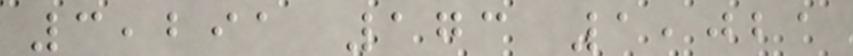3,291 173 1,021
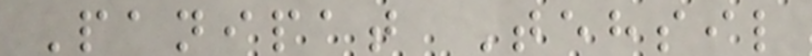Panipat Tehsil
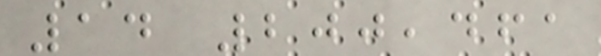14 200,461
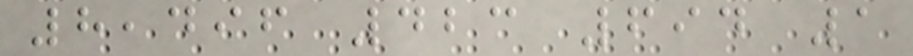8,496 423 694 1
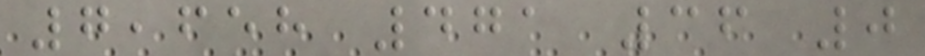7,658 471 36 0
